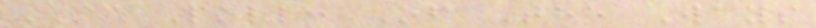MC Poll: Of The Ways
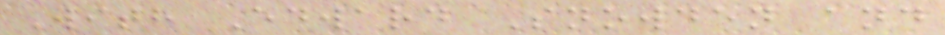With Edward Snowden and
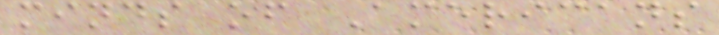minds of Americans
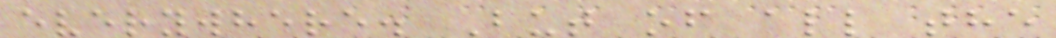everywhere. But of all the
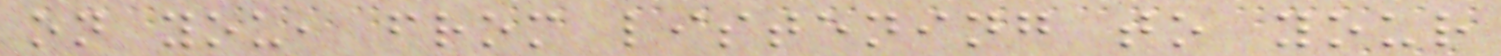on you, from listening to your
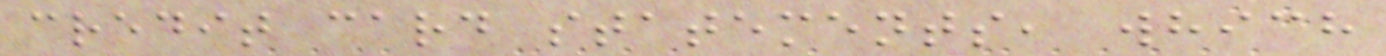credit card statements, which
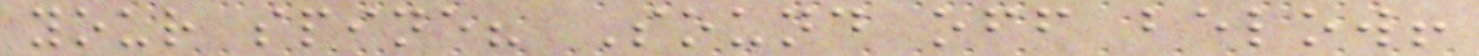your spine? Sound off below!
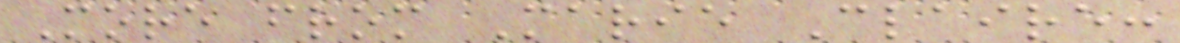More from Marie Claire:
